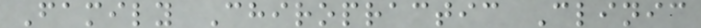Family Chiropractic Clinic
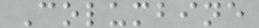Columbine
